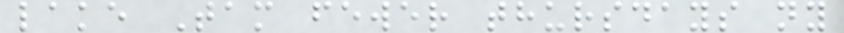lake Tam fewer thursdays ny
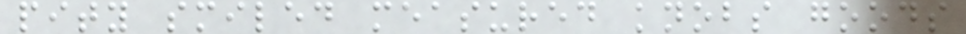pity smiled measured knobs goods
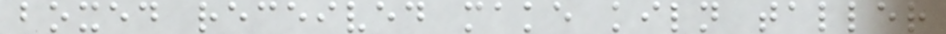boxed received make kiln taller
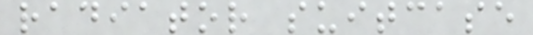radiator suitcase
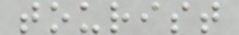tourist
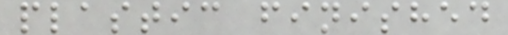plastic finished
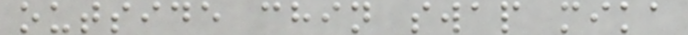outside chin swap mika
